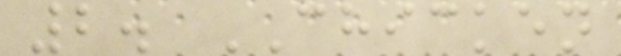2. CHICKEN
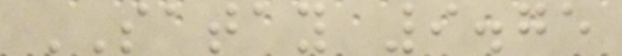SATAY 9.75
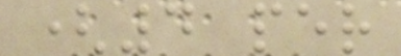(4 per
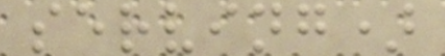serving)
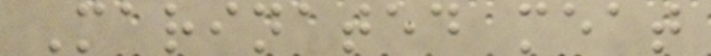Marinated meat
